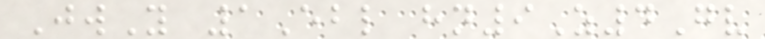JwY 1Ebl hn9Z4Gv
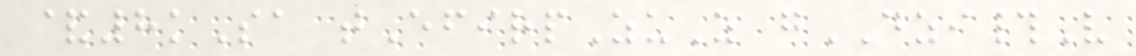&8kSa tEfirpZuZ gDZI#V
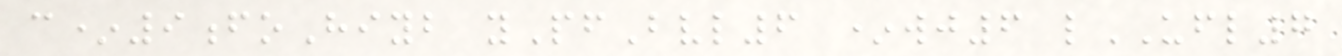c*9foHiyb yPfBvl6 *wj6 lUFL7
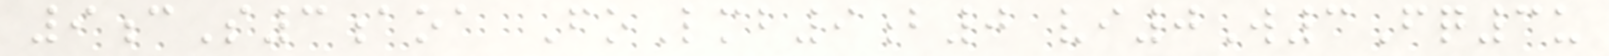9cS3aoa FoLmb9b0 vi0W3Fq3u
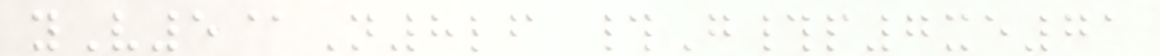yV5@N8lf #G#p7xe71
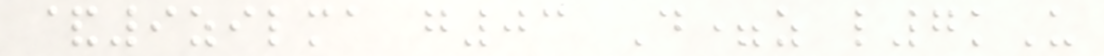&9zilma g03 D=z l7kU
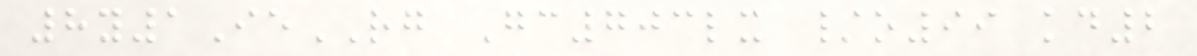8y1IeRG Gc703lx /o99 kd2
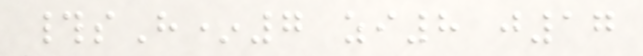#sH*7 zi8 j17
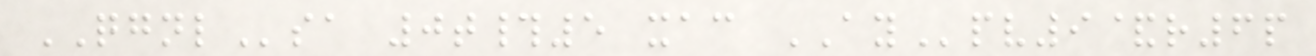QGNLsa 0t#5 xac AYpv9&r6p
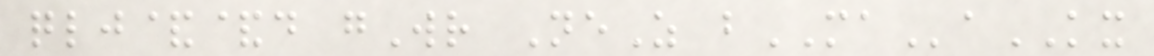qlj&&d gWr NeZ bMAaKX
